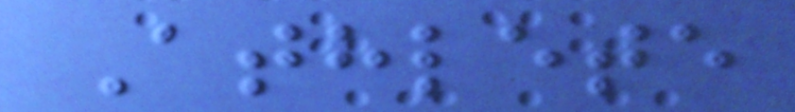Athlete
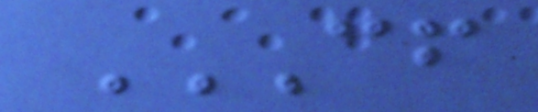CF
